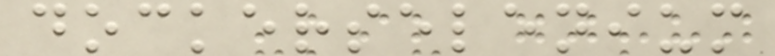dockerselenium
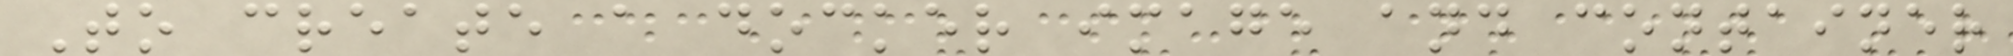To create a docker image and container
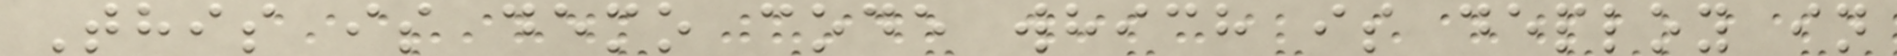This is demo code which is deploy in
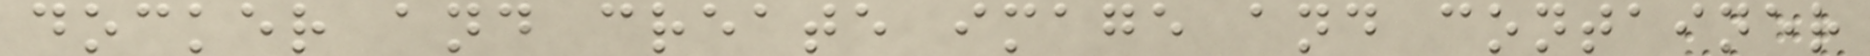docker and create image and container
